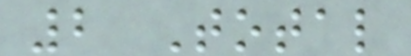2 Total
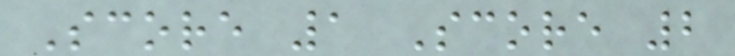Score 1 Score 2
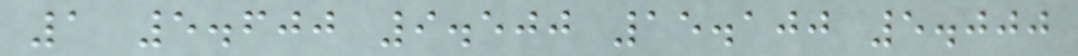1 5.600 9.500 15.100 5.000
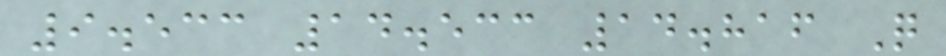9.533 14.533 14.816 Q
